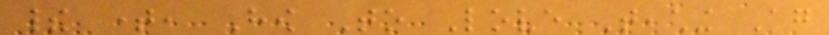their time, How To Love Teaching Again
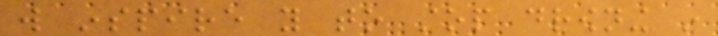will inspire you to stop drowning in
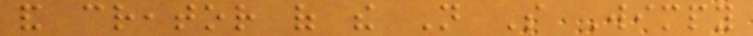and creator of the Not So Wimpy
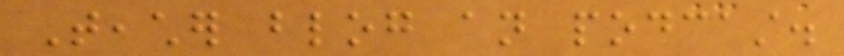Teacher blog an podcast.
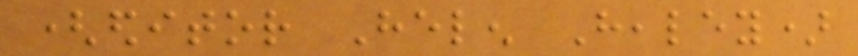(editor Helen Healey)
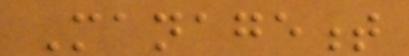Management
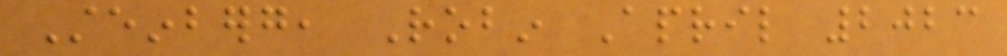Steinberg, Robin April 2023
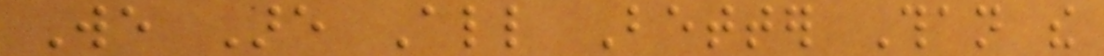We Are All Better Than the
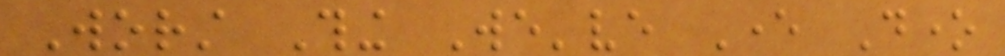Worst Thing We've Ever Done
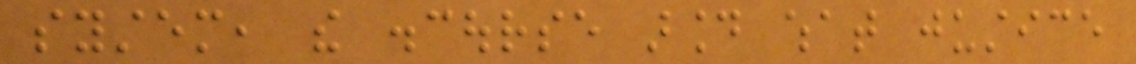system, the discourse around what justice
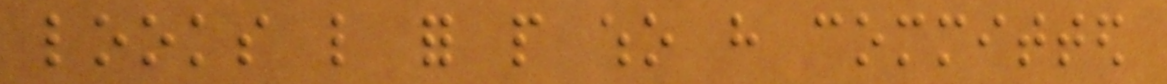looks like for people who have committed
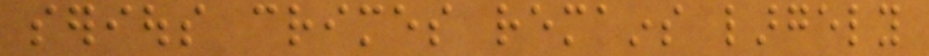serious crimes remains largely
